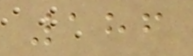186
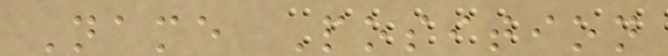Name Position
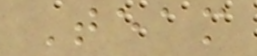Team
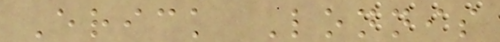Erick Lonnis
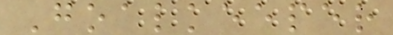Goalkeeper
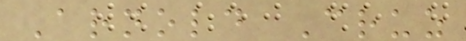Arnold Cruz
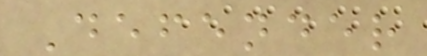Defender
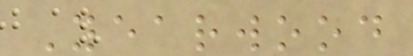Yearwood
